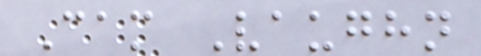Cam Vaughn
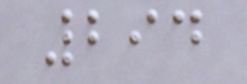294
